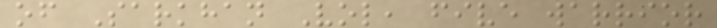of Sarkhan Vol, five warrior
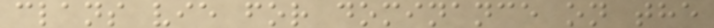clans vie for dominance on the
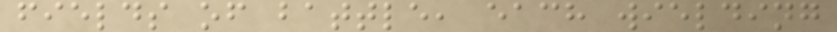fields of battle, each wielding
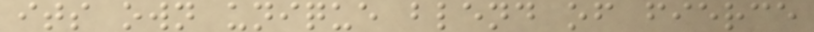its own unique blend of fierce
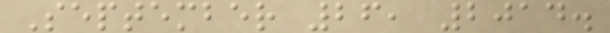September 26, 2014.
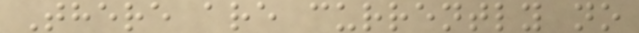There are currently no
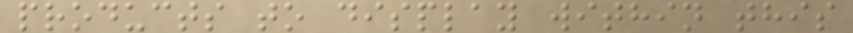products to display within this
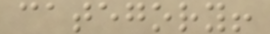category!
